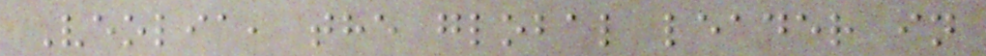Veolia, the global leader in
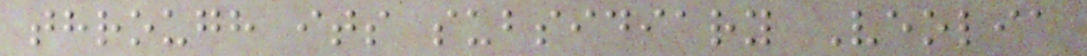through its subsidiary Veolia
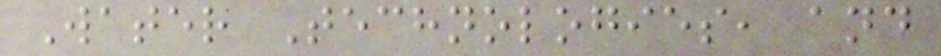Water Technologies, and
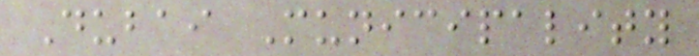Dubai Municipality
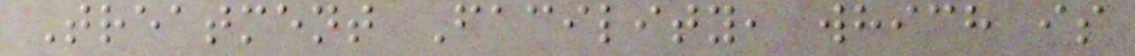Treatment Facility, which is
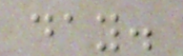day.
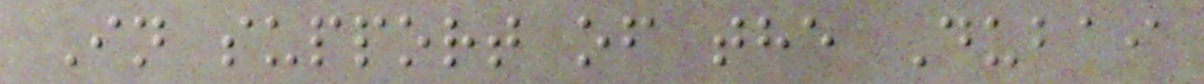In support of the Dubai
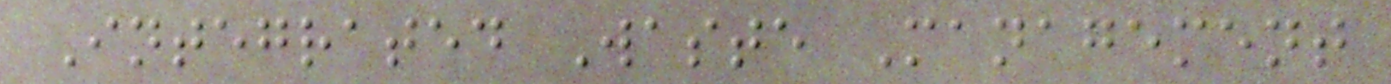Integrated Waste Management
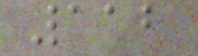112
